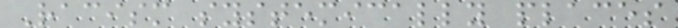Racism systemically places
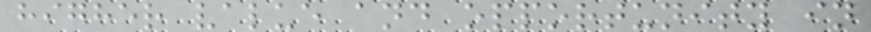higher value and opportunity in
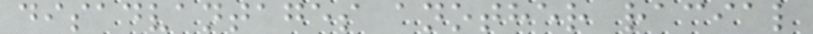disadvantages another racial
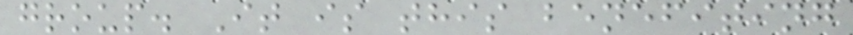group. It is this benefiting
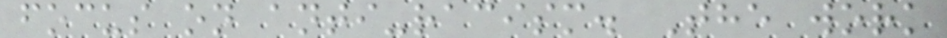focus on anti-racism. The work
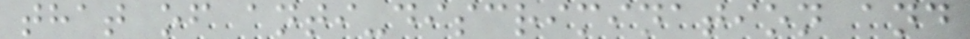that of anti-discrimination and
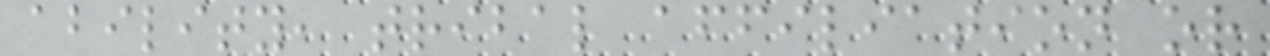ability, tribal affiliation or
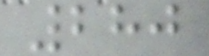280
